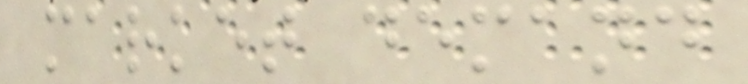market demand
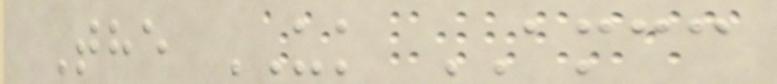The UK AMCC
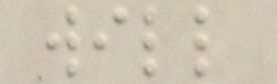will
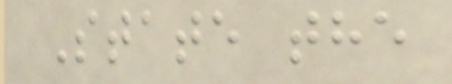State the
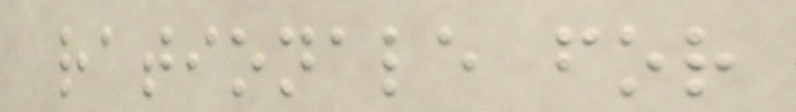rationale for
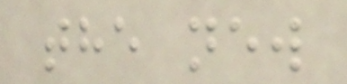the new
